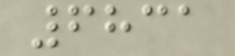6831
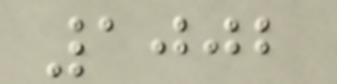1002
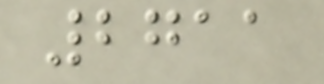2711
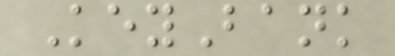KeyBank
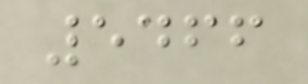5466
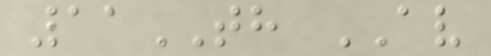11TH AV
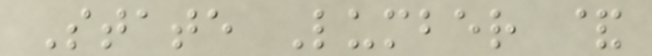State Lumber &
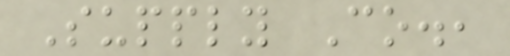Supply Co.,
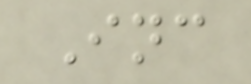Inc
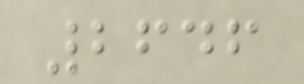2646
